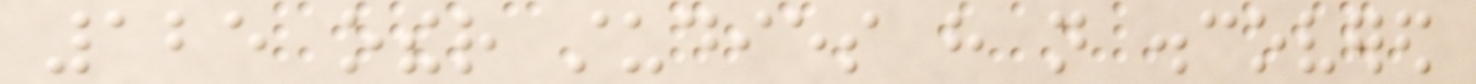125 other studies have not discovered
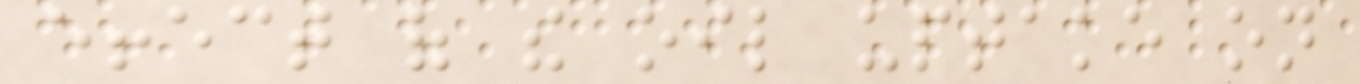effect of the oil uptake on
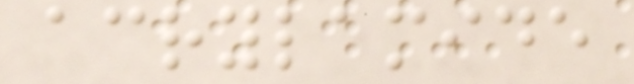acrylamide
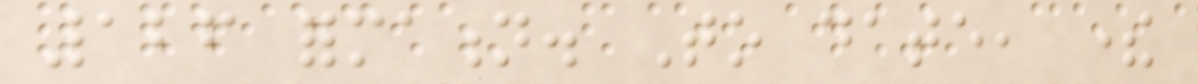126 formation. To date, there
